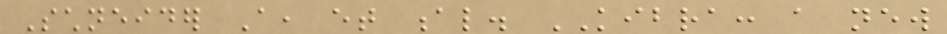Schneider A, et al. KIBRA: a new
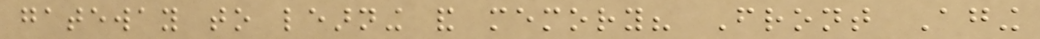gateway to learning and memory? Front Aging
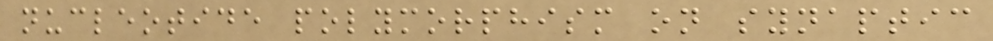nucleotide polymorphism on synaptic
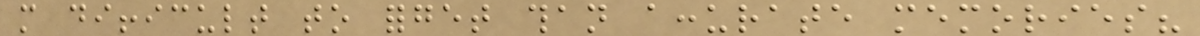more difficult to forget than accurate memories?
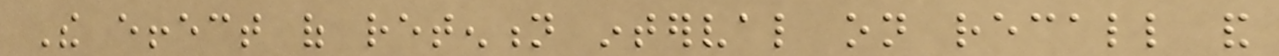The effect of retention interval on recall and
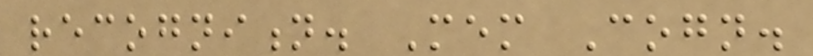recognition. Mem Cogn.
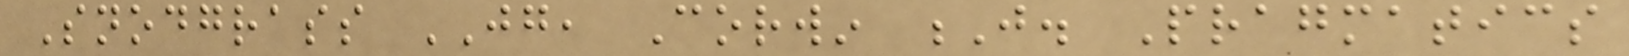Snodgrass JG, Corwin J. Pragmatics
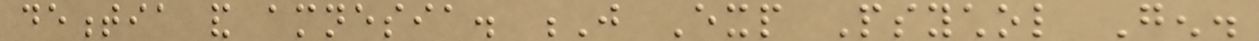dementia and amnesia. J Exp Psychol Gen.
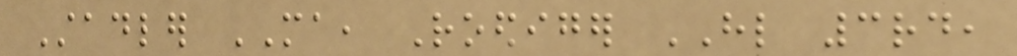Stadler MA, Roediger HL 3rd,
